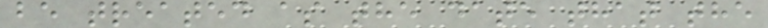be treated as the date that the
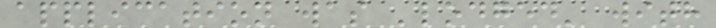application was 'lodged' with
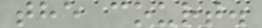the court.
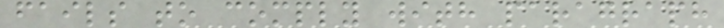fails to comply with paragraph
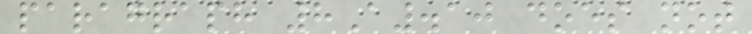paragraph 8A.10 does not
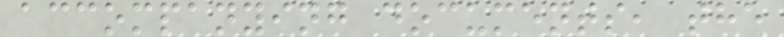accompanying documents, the
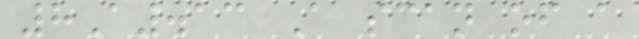8A.13 A scan of a
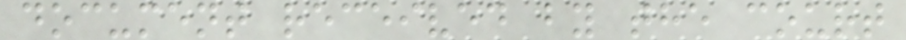document received by the court
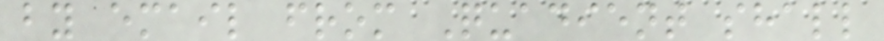by email from Quadient shall
